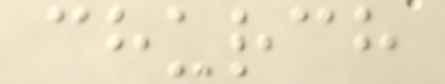church
